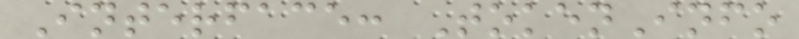Interface: TokenInfo
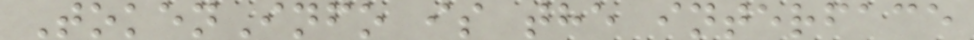TokenInfo is the interface
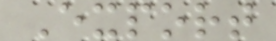Export
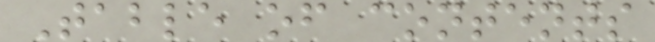Table of contents
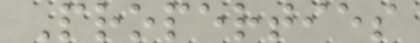Properties
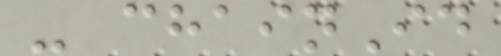- chainId
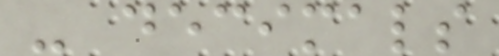- decimals
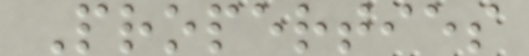Properties
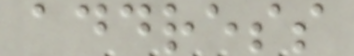address
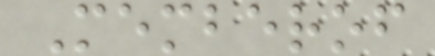Memberof
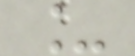_
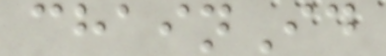chainId
